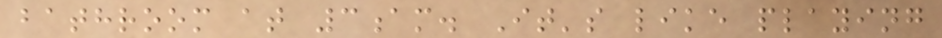bathroom at 3am. It's like playing
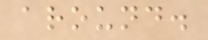around.
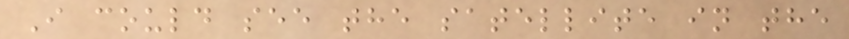I could see the satellite in the
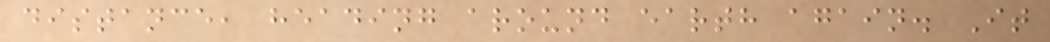distance, heading around earth again. It
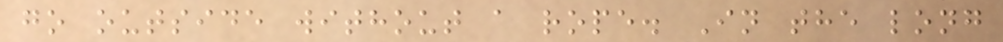go outside without a rope. In the long
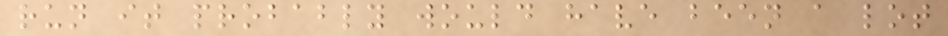run it probably would have been a lot
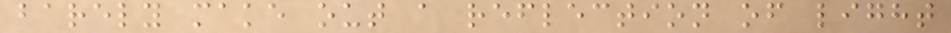barely make out a reflection of light
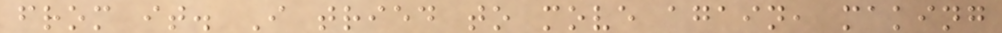from it. I tried to move again, making
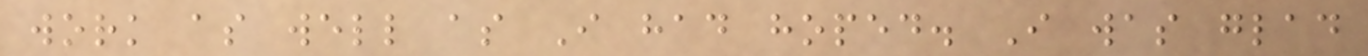work as well as I had hoped. I was glad
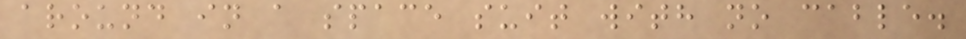around in a space suit with no cable.
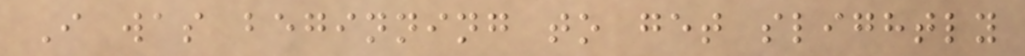I was beginning to get slightly
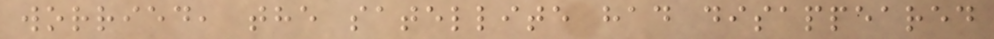worried, the satellite had disappeared
